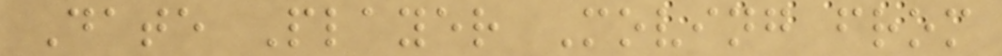Date Player Moving from
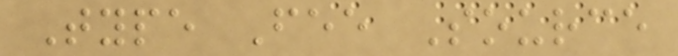Type Fee Source
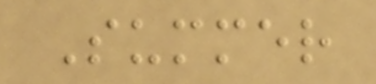Summer
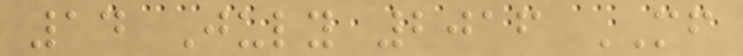14 July 2016 MF
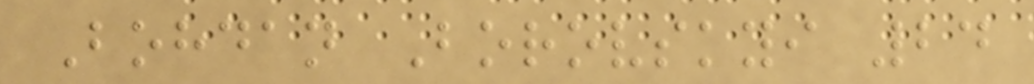Bohdan Borovskyi 24
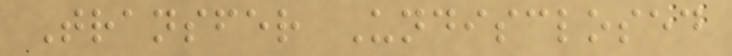Transfer Undisclosed
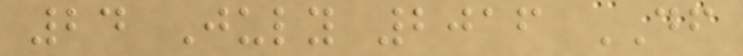24 July 2016 DF
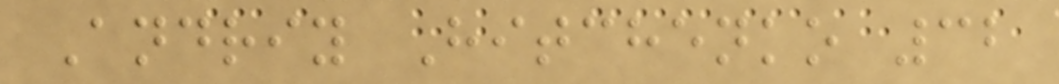Andriy Hitchenko 32
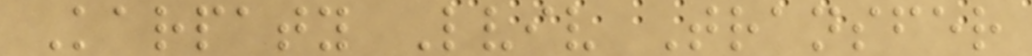Karpaty Lviv Transfer
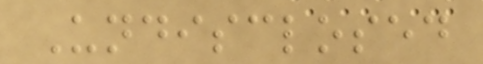Undisclosed
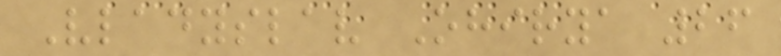Vladyslav Ohirya 26
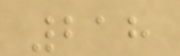218
